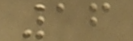16
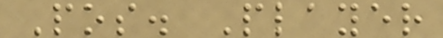Pos. Player
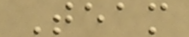Team
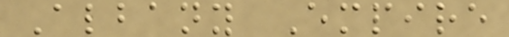Albany Empire
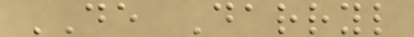DE Darryl
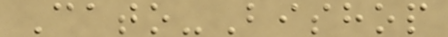Cato-Bishop
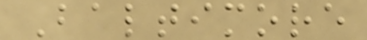Baltimore
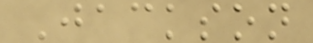Jackson
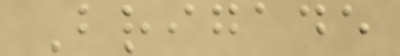Brigade
